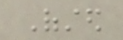Ofsted
